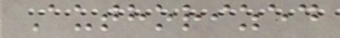Authorized
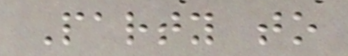Party to
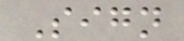Sign
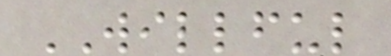WILLFUL
